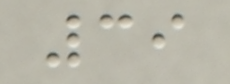39
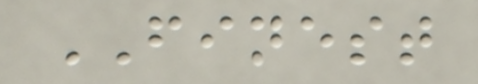FINEST
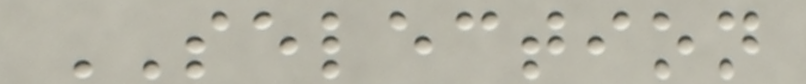SELECTION
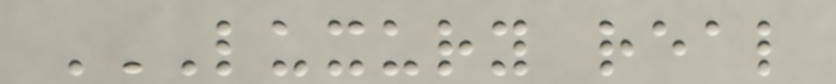LUXURY REAL
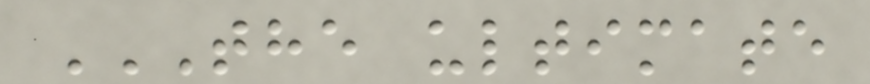THE ULTIMATE
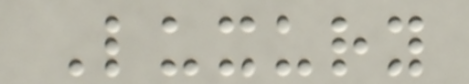Luxury
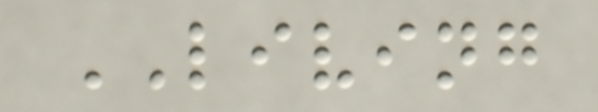LIVING
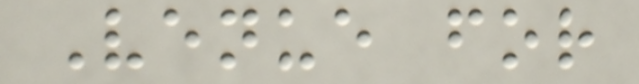Venue for
